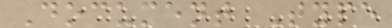Document Type
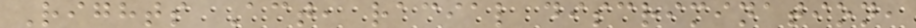Rights Act, racial discrimination,
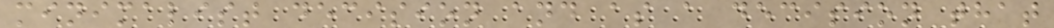minimalist decision and as a decision that
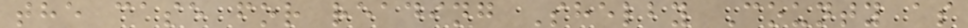the case for reading Shelby County as
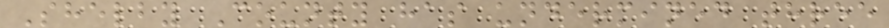Shelby County has undermined three
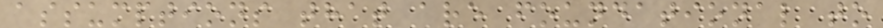assumptions that are foundational to
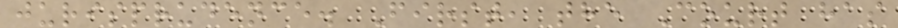jurisprudence. First, the Court has
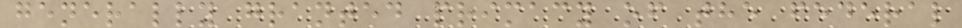generally granted primacy of the federal
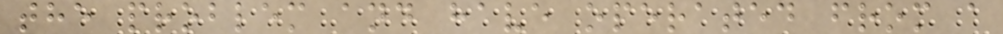the problem and have operated from a
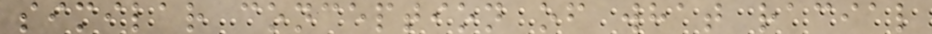similar conception of what racial
